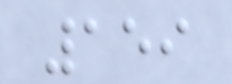159
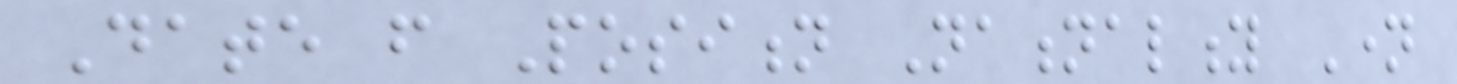Date from Position Nationality Name
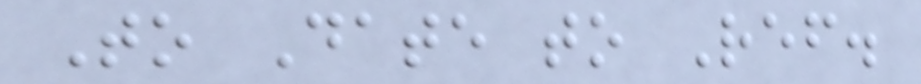To Date to Ref.
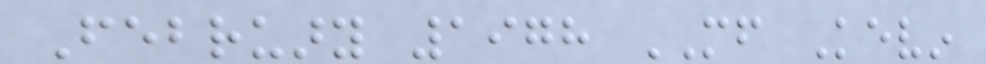February 1978 MF Kevin
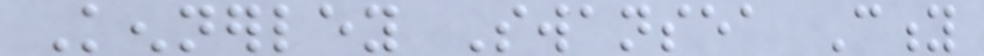Kennerley Swansea City
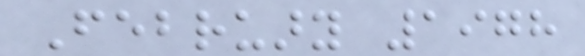February 1978
